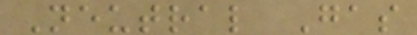Neutral Gas
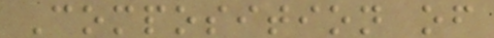Composition of
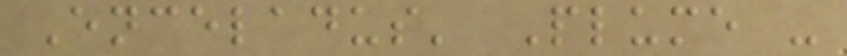Enceladus' Plume -
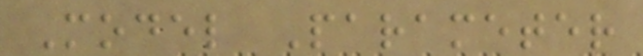Model Parameter
